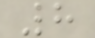8
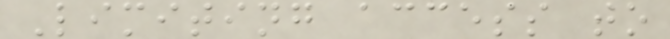Limiting access to
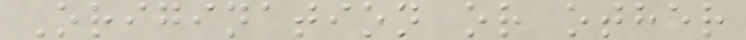Origination or other
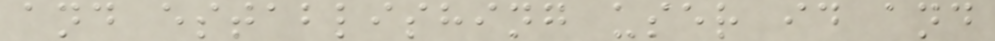and establishing user id and
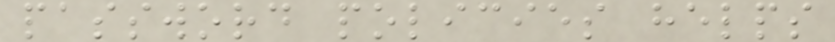password policies helps
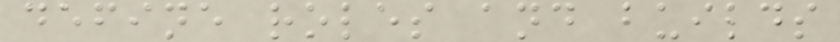define roles and builds
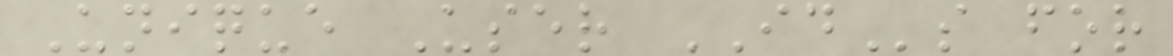Unique User IDs for
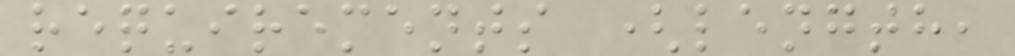requirements (length,
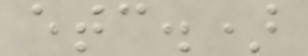etc.)
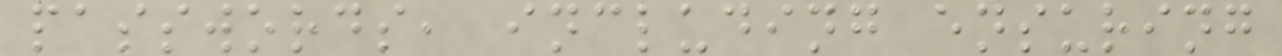passwords, including ensuring
